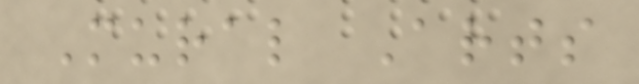Mural Arts
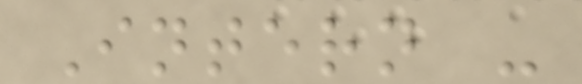Intern -
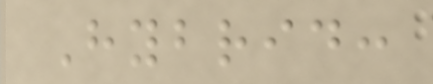Hybrid:
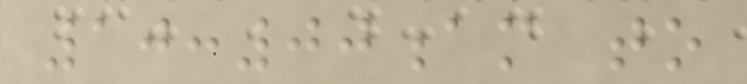10:00am to
